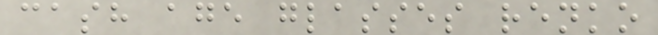cash age glasses renko
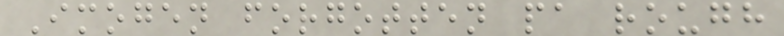Imogen forgotten pa rough
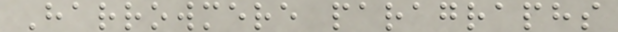Harrowmere paragraphs
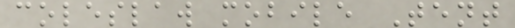coleslaw mobile Tent
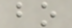bo
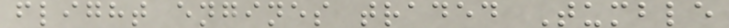flight engines traded Tumble
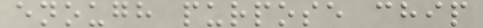enough purpose chip
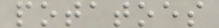potatoes
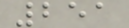251
